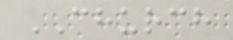CHURCH
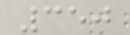350
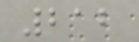212
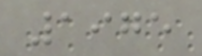1975
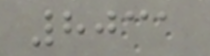8031
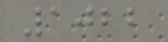1022
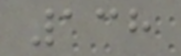138
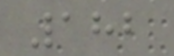182
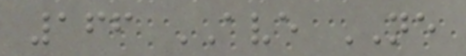166 AVE NE
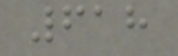618
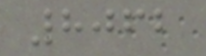8062
